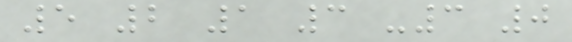5 2 1 3 -3 0
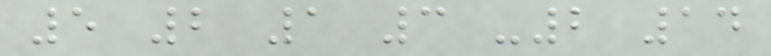5 2 1 3 -2 14
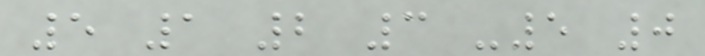5 1 2 3 -5 0
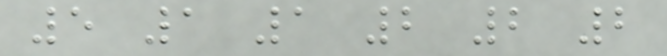5 1 1 2 2 2
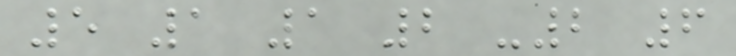5 1 1 2 -2 6
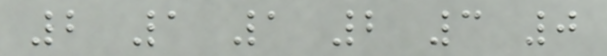2 1 1 2 3 0
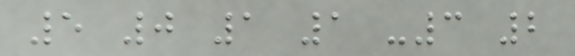5 0 1 1 -3 2
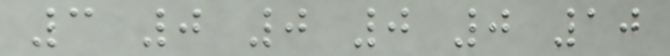3 0 0 0 0 10
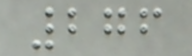276
